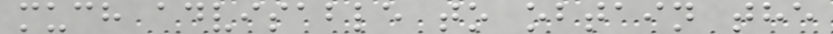much advisable to obtain the
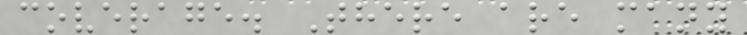coverage. There are many
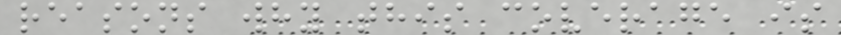reasons why this coverage is
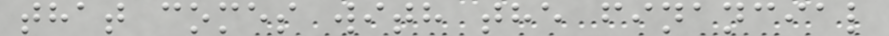that comes with the financial
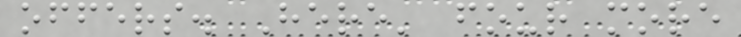offers. Here' four more
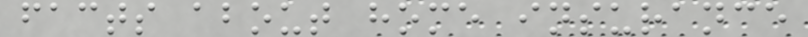facts about home insurance
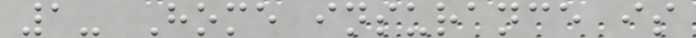1- Home insurance is
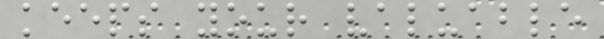keeps your valuable
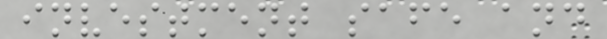investment safe and
